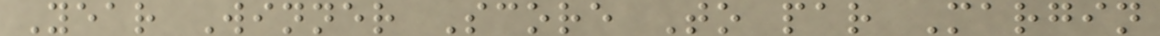Year Winner Score To par Margin
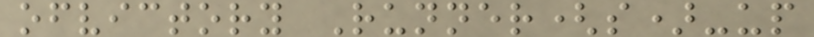ofvictory Runner(s)-up
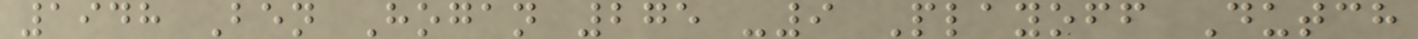1948 Ben Hogan 275 -9 Playoff Dutch
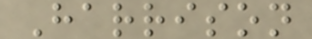Harrison
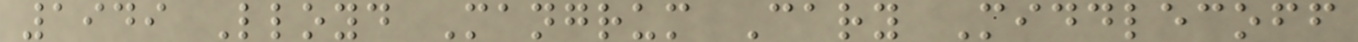1949 Lloyd Mangrum Cary Middlecoff
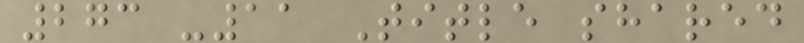273 -11 Title shared
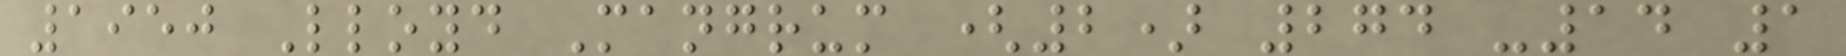1950 Lloyd Mangrum (2) 274 -14 1
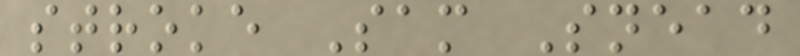stroke Sam Snead
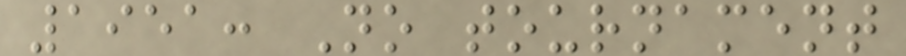1951: No tournament
